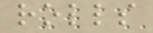rolls
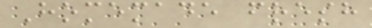Homemade fresh
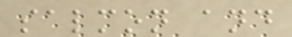salmon and
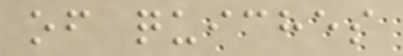of quiches
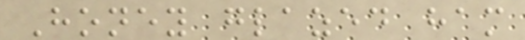Honey glazed ham
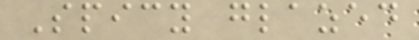Spicy glazed
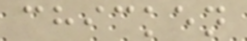chicken
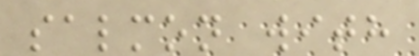salmon with
